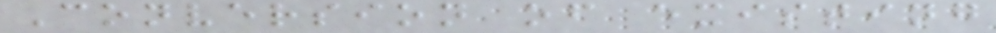Conversion of existing
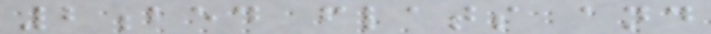2bed flats and
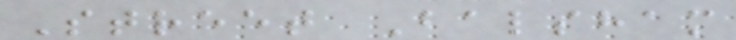Street Balsham
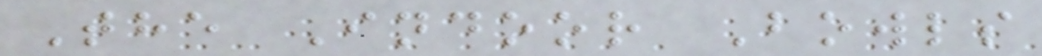The Indoor Bowls
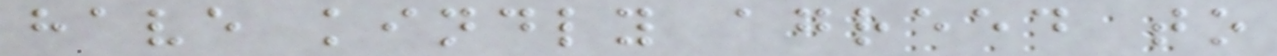have kindly agreed to
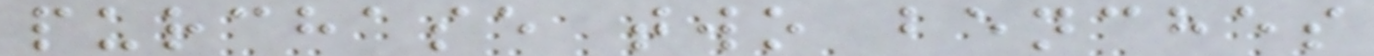purchase two benches
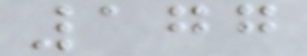177
